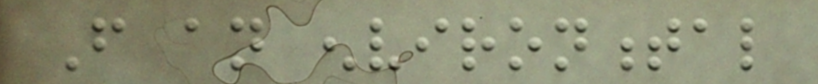From an environmental
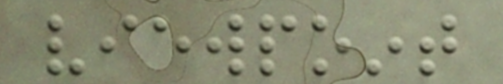viewpoint
